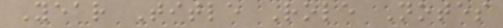Year Title Role Notes
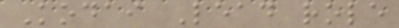Kodai Lead role
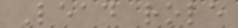Lead role
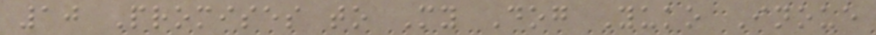10 Promises to My Dog Yuko Inoue
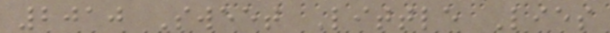2010 Sweet Little Lies
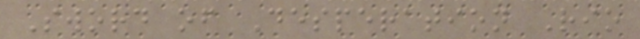Sword of Desperation Rio
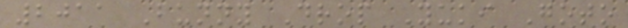2011 Bunny Drop Yuki Goto
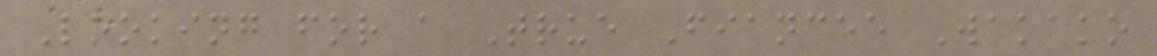Looking for a True Fiancee Wakako
